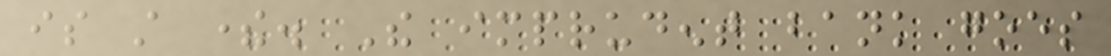is still there. The imprudent bank goes
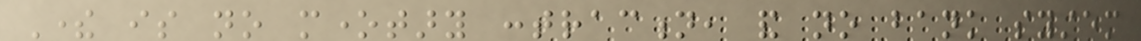There is no monetary contraction, and no bank system
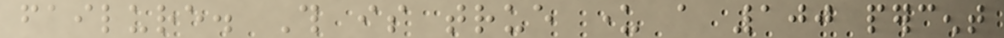failure. This is true under a 100 percent
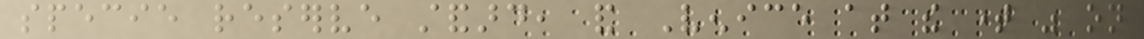specie reserve standard, and Venice at the time was on
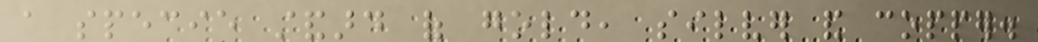a specie standard of gold, silver and copper.
